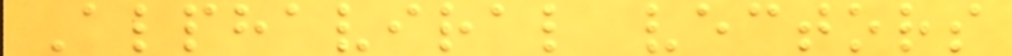Alphaviral vectors
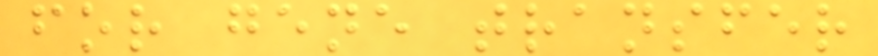for gene transfer
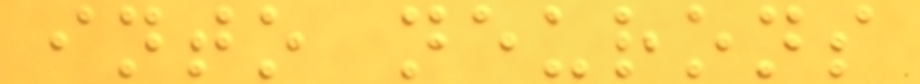into neurons
